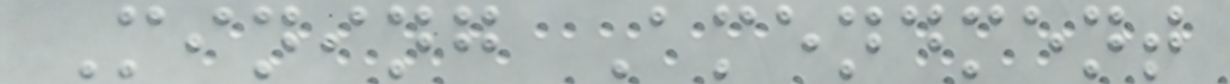Mining Amendment
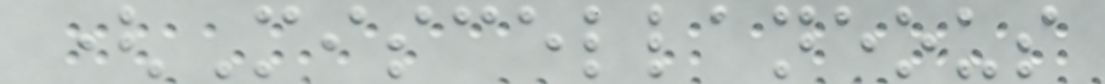(Miscellaneous
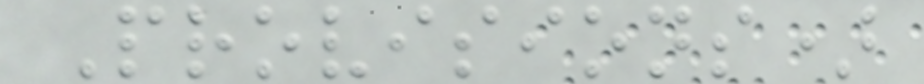Provisions)
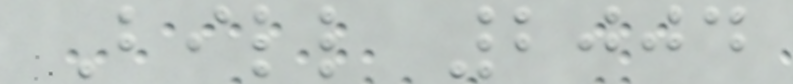Bill 2004
